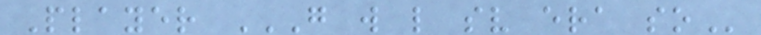Player G W L SV ERA SO
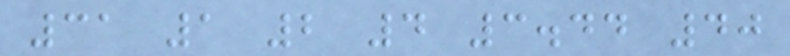31 1 2 4 3.44 40
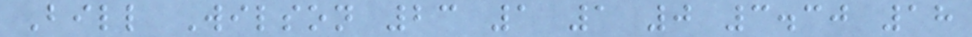Bill Wilson 23 1 1 0 3.30 18
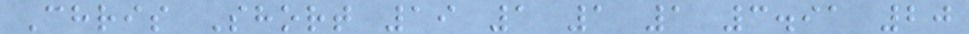Chris Short 19 1 1 1 3.91 20
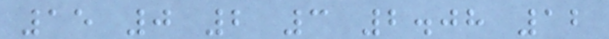15 0 2 3 2.08 12
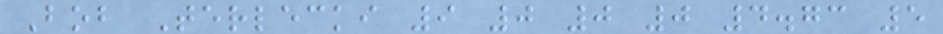Bob Terlecki 9 0 0 0 4.73 5
